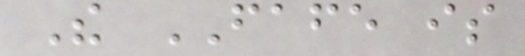The FAFE is
